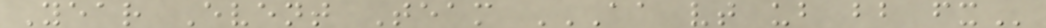Year Event Team AA VT UB BB FX
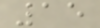15
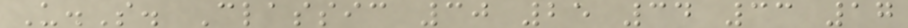U.S. Classic 30 25 34 33 17
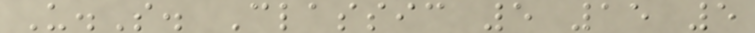U.S. Classic 5 15 5
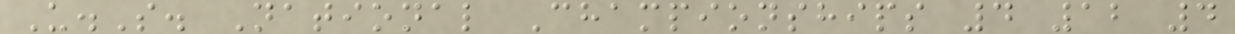U.S. National Championships 4 12 4
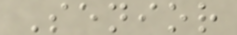Senior
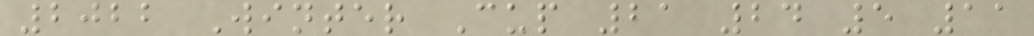2022 Winter Cup 21 24 5 11
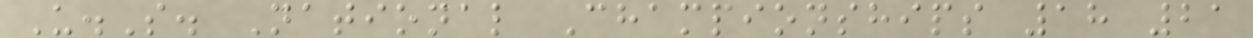U.S. National Championships 18 21
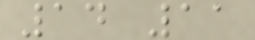14 11
